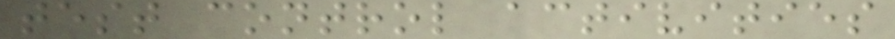test control activities
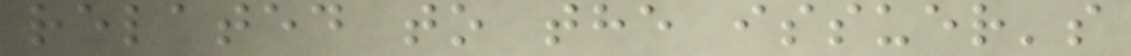related to the issuer's
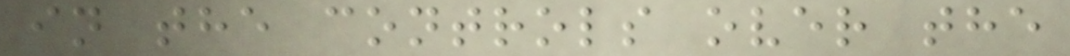in the controls over the
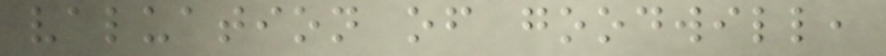valuation of goodwill,
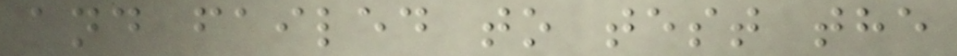and failed to test the
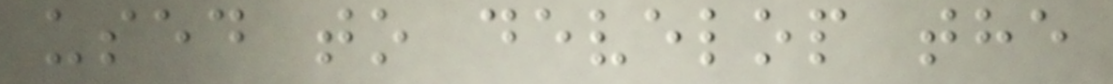used to develop the
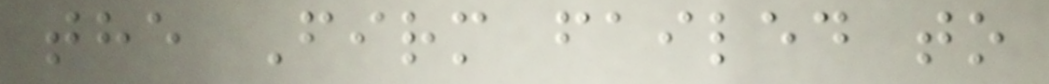the Firm failed to
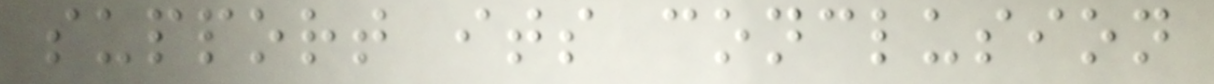support its conclusion
